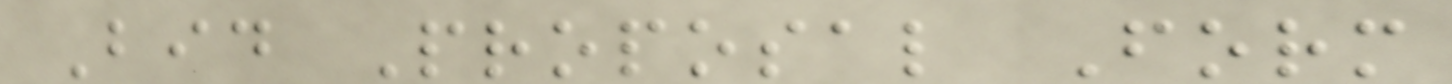Bid Proposal Form
